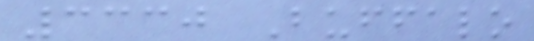3330 Buffalo
